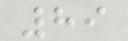89
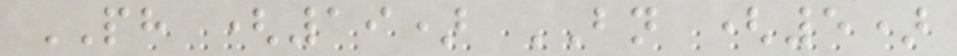PH (19) BN (5)
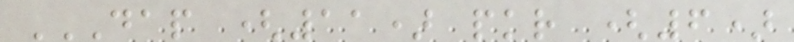DAP (11) PKR (6)
